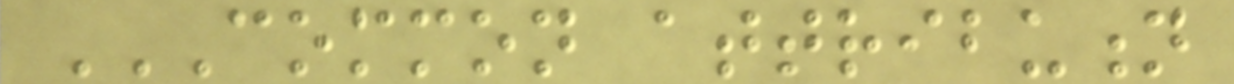COMMON ATTRIBUTION
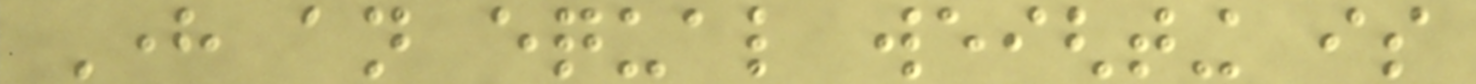Here an equal weighting is
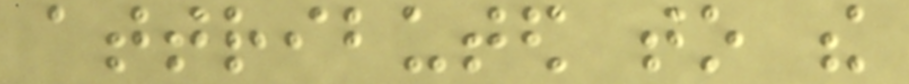attributed to the
